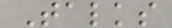Talks
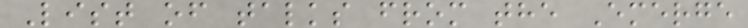List of talks from the Emerge
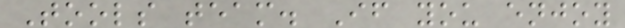Tools team. If you enjoy
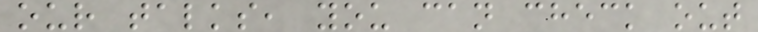our talks, you can check out
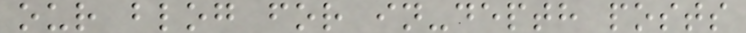our blog for in-depth posts
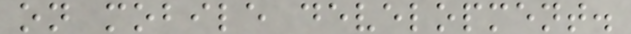on mobile development.
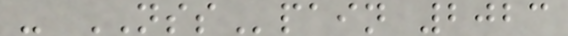- NSSpain 2023
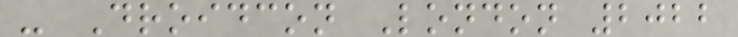- Droidcon London 2022
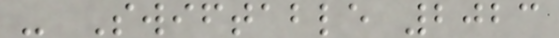- Swiftable 2023
